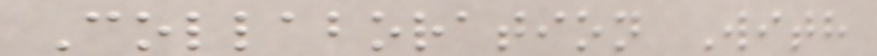Collaboration With
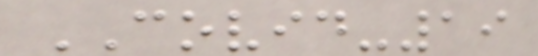COVID-19
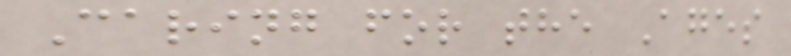Caring for the Ages
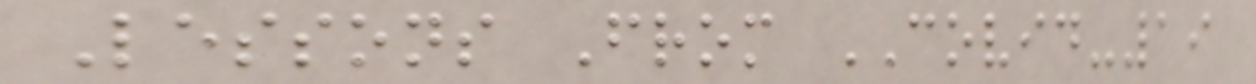Lessons From COVID-19
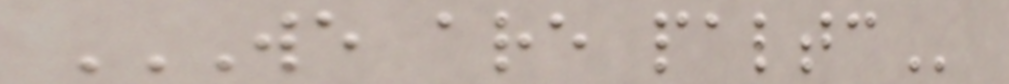WE ARE PALTC
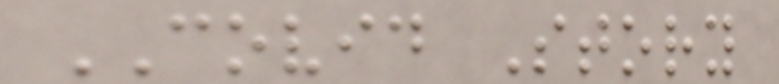COVID Story
